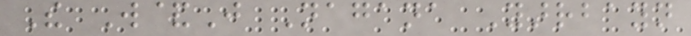The W&J Nagana Yarrbayn
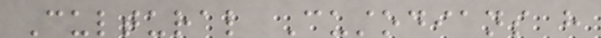Cultural Custodians have
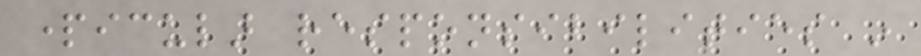particular responsibilities in
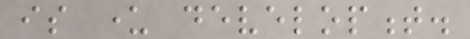is under development.
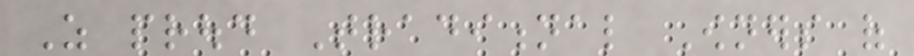As proud Traditional Owners of
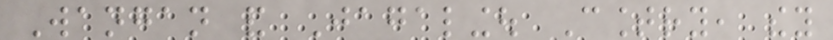Wangan and Jagalingou Country, they
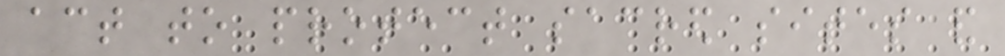act to protect sacred sites and
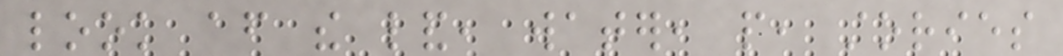look after the land, water, people, stories
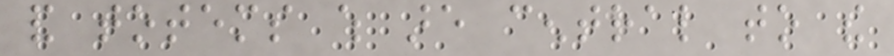and totems which are central to the
